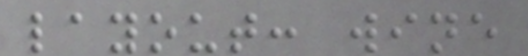layout: wine
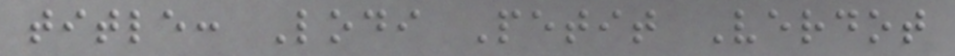title: Lodi Petit Verdot
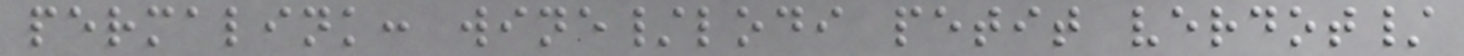permalink: wine/lodi petit verdot/
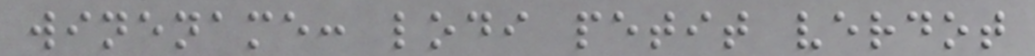winename: lodi petit verdot
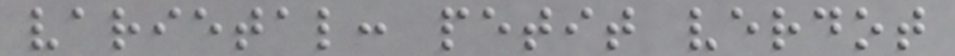varietal: petit verdot
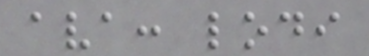ava: lodi
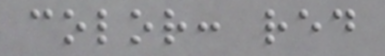color: red
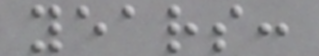years:
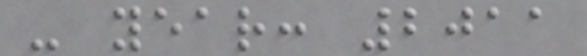- year: 2011
